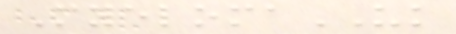MyelomaUK
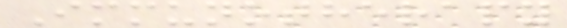Immunotherapy
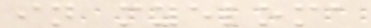in myeloma
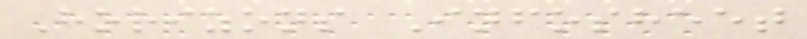Horizons Infosheet
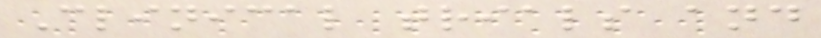Clinical trials and
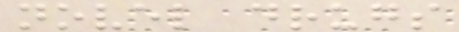novel drugs
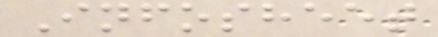Infosheet
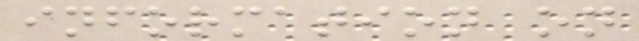information on
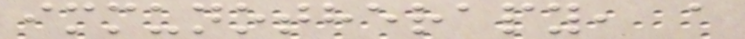immunotherapy, a
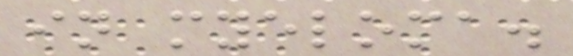in myeloma.
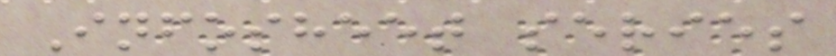Infosheet series
